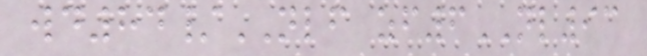wd84/NLF zf6NL93
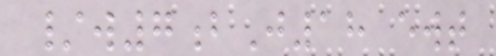/w7bJ18 ewt
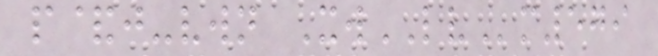p&j-vwn XwLVm579
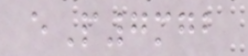eP7mgb
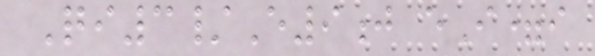Qi3/E9j eI=i
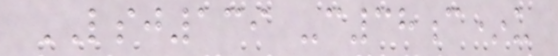LSJ139 -c38c*u
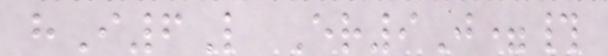hI6L Er9J=#
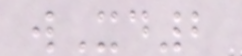wXd2
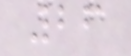26
